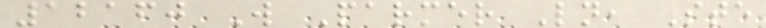12160 W Parmer Ln, Ste
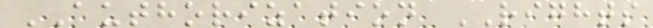AUTHORIZATION RIGHTS
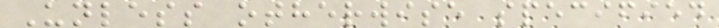Unless otherwise specified
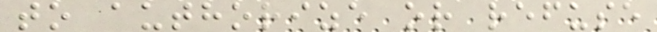to authorize or refuse
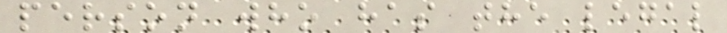person who has the legal
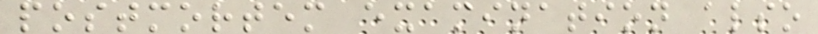postmortem examination also
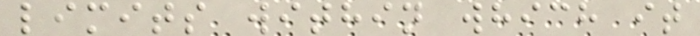limits within which it
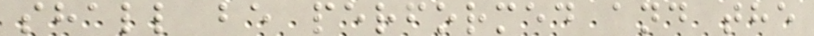shall be performed and the
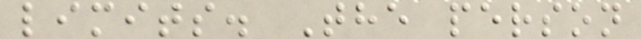limits. The person
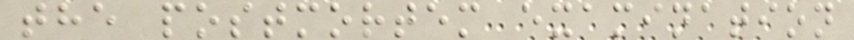the postmortem examination
